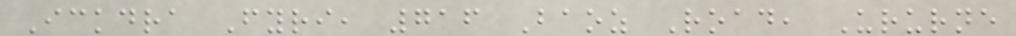Ickdra Fyri, 716 Baoz Road, Ururne
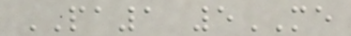PA1 5ME
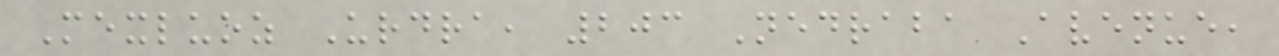Mexluoz Urdra, 203 Nedraba Avenue,
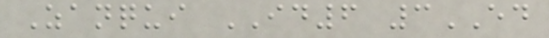Zanqui ID6 3ED
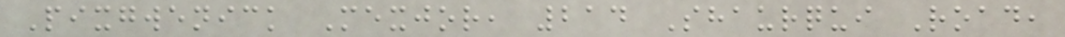Pixgwenick Mexjor, 214 Shaurqui Road,
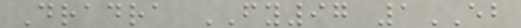Dradra FY97 1EB
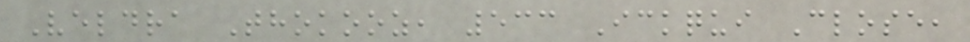Veldra Thokooz, 533 Ickqui Close,
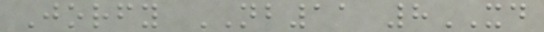Jorfy NB11 8XD
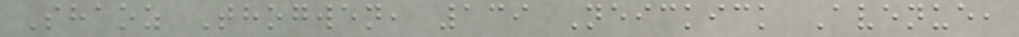Shaoz Thogwen, 139 Neickick Avenue,
